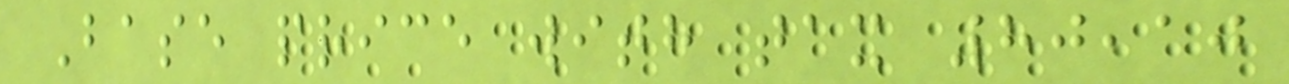Base price with tax 80,10
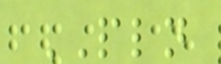PLN
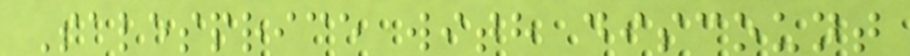Salesprice with discount
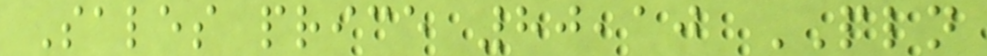Sales price 80,10 PLN
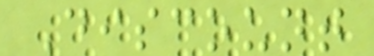Discount
